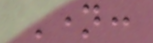Name:
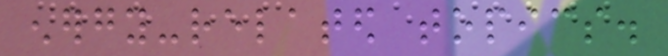energy-related topics.
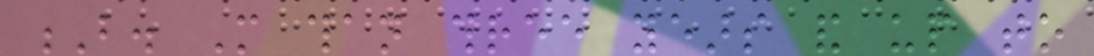B. More than three years and up to
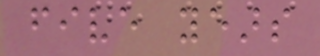five years
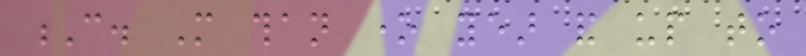C. More than one year and up to
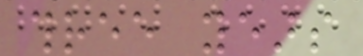three years
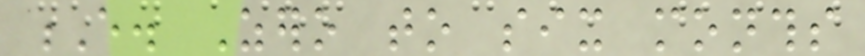E. Zero to six months
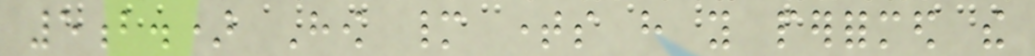5b.) How many times have you performed the
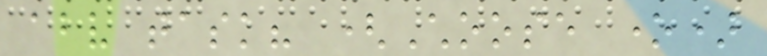above task? (Choose one)
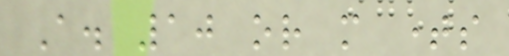A. 10 or more times
